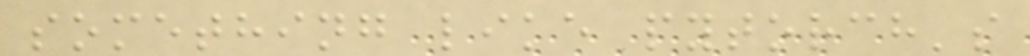something like pytorch's
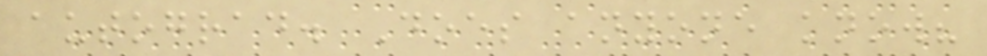autograd. Does anyone know?
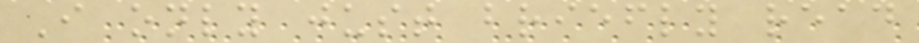I only just briefly read
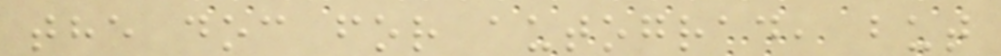the doc for autograd, but
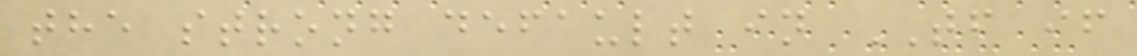the strong default in TF if
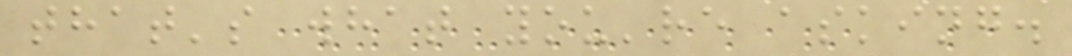that's what you're asking.
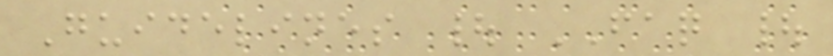Guidelines | FAQ |
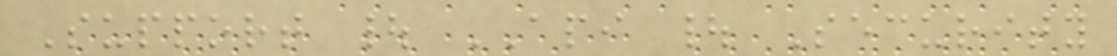Support | API | Security
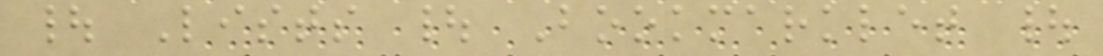| Lists | Bookmarklet |
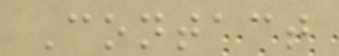Contact
